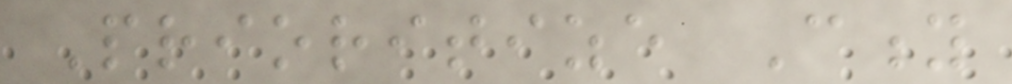Prioritize City
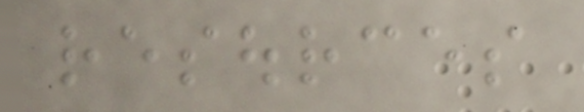resources
